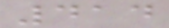414
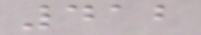412
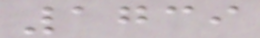1739
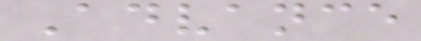Advance
